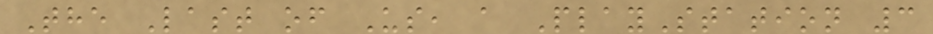The Last of Us, a PlayStation 3
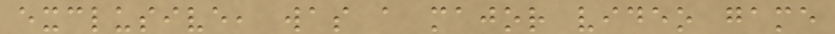exclusive, was a major video game
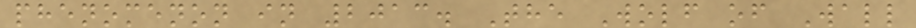phenomenon in 2013. The Wolf of Wall
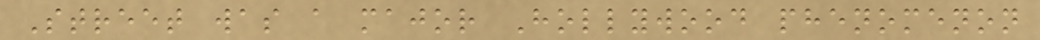Street was a major Hollywood phenomenon
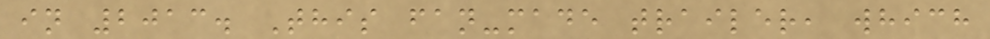in 2013. This fan-made trailer, which
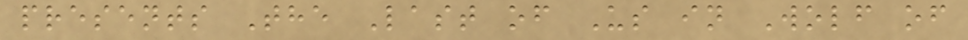presents The Last of Us in Wolf of
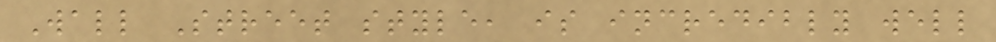Wall Street style, is incredibly well
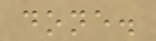done.
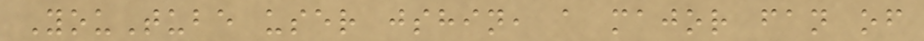YouTube user jshin, a major fan of
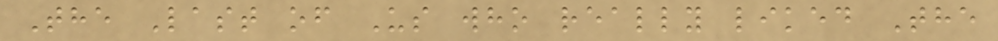The Last of Us who really liked The
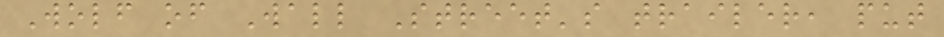Wolf of Wall Street's trailer, put
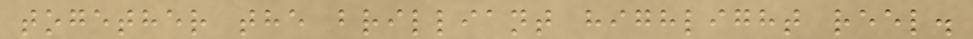together the brilliant highlight reel.
